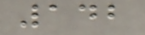142
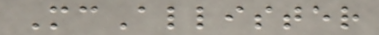McAllister
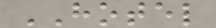HOTEL
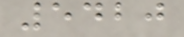5420
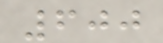600
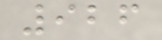926
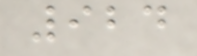924
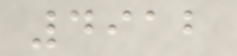4912
